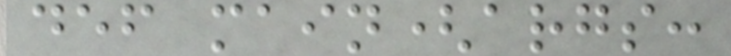def main(args:
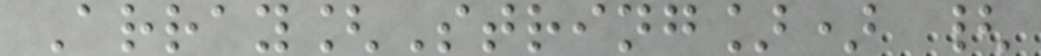Array[String]) {
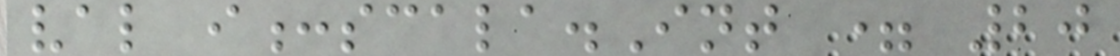val i:scala.Int = 20
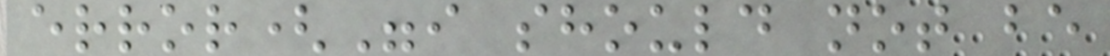error("i should not be
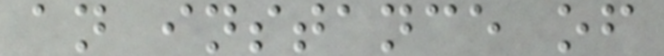an instance of
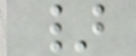}
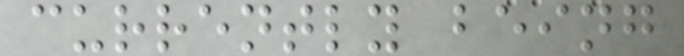currently being
